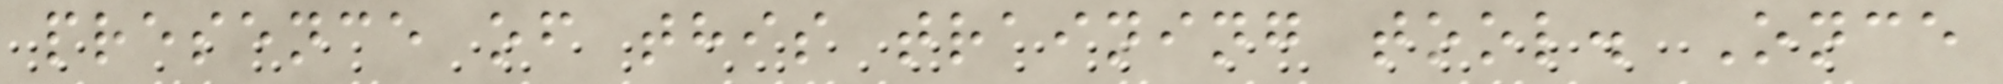presence of this training tool. Once
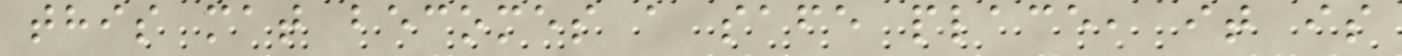this mat becomes a safe place, it is
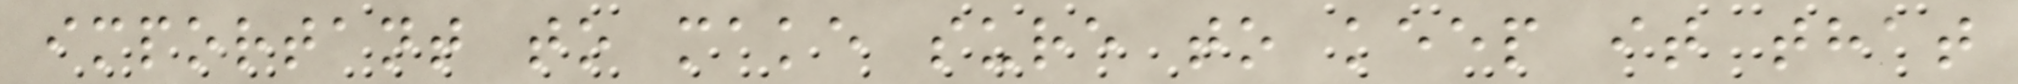important to make sure to keep it that
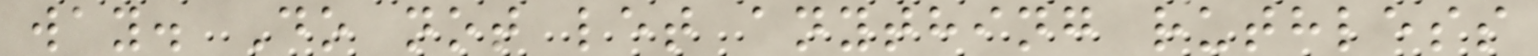way. Do not let anything ruthless
